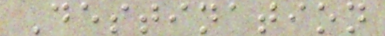Destination
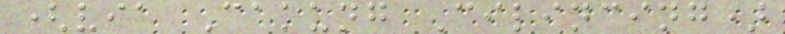(via Cakung Cilincing)
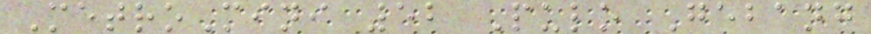MetroMini 52 Pulo Gebang
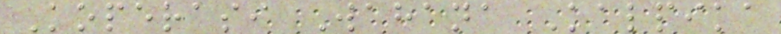Koperasi Wahana Kalpika
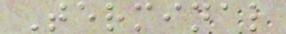Terminal
